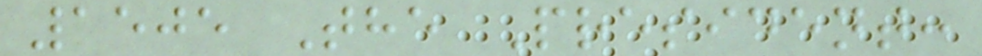1505 The President:
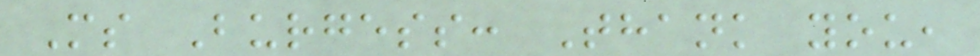Ms Burgess: Thank you,
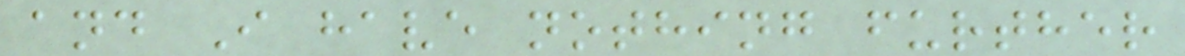and I have nothing further
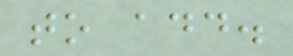to add.
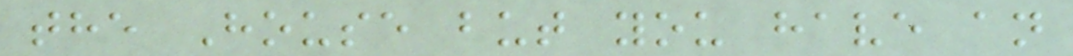the House but you have an
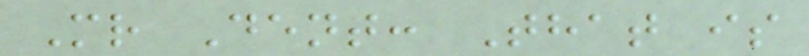Mr Dent: That is
